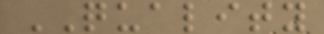QUALITY
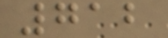712
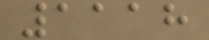1118
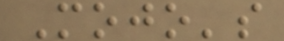Mojo's
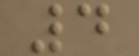4
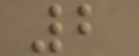2
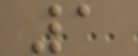1
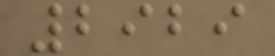2929
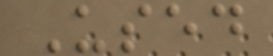Used
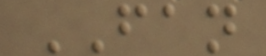FAN
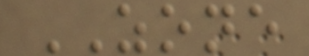ZONE
